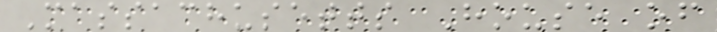Massachusetts House of
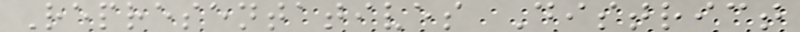Representatives District
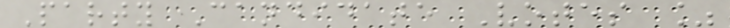Party Candidate Votes %
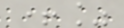+%
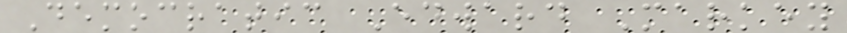Democratic Edward Markey
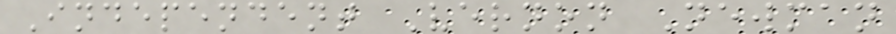Independent Vernon Newman
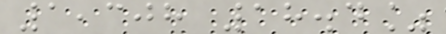1,308 18.4%
